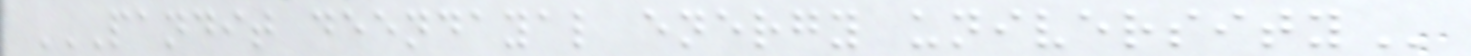PANDIT DEENDAYAL ENERGY UNIVERSITY
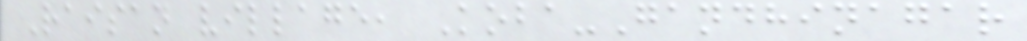Raisan village, Koba-Gandhinagar
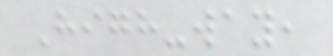High-way,
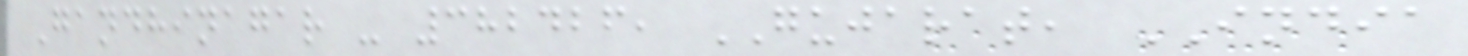Gandhinagar - 382426, GUJARAT, INDIA
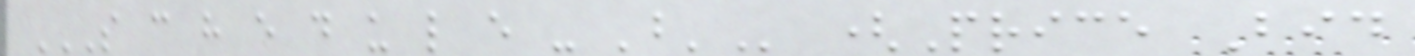S C H E D U L E - 'B' (Price Bid
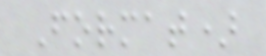Format)
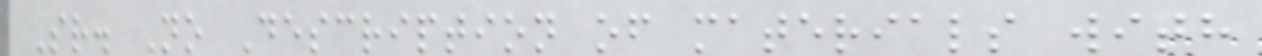Sr. No Description of materials with
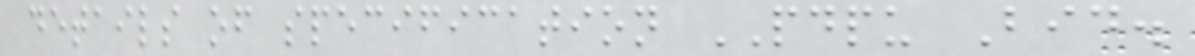details of specification PDPU Bid.
